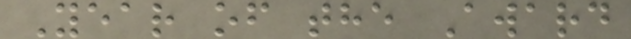Year of the Award
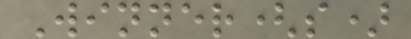Winner(s)
